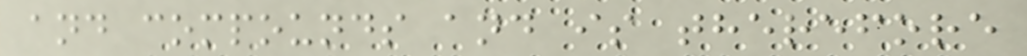and compounds and is therefore
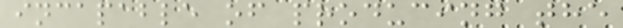incapable of producing the
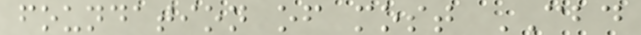foundation of most CBD
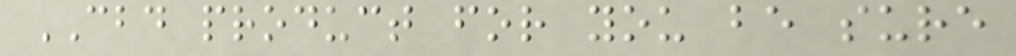CBD product for you be sure
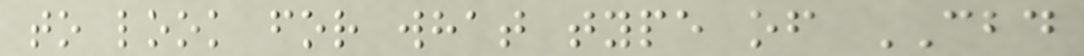to look for what type of CBD
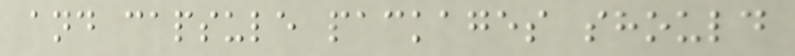and capsule packages should
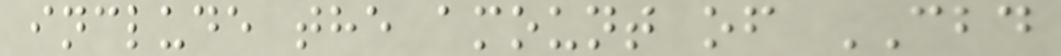include the amount of CBD
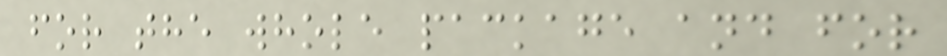for the whole package and for
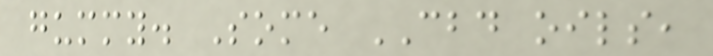gummy. Some CBD oils,
